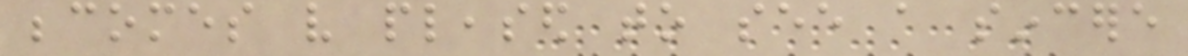becomes very pleased to see a sincere
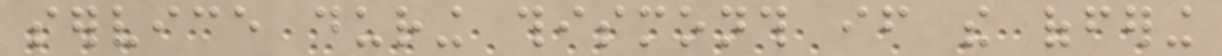service during thismonth if the offering
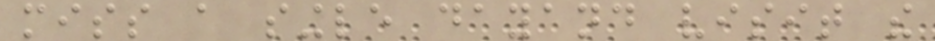miss a single dayand visit the
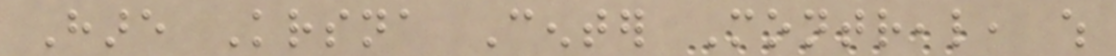Hare Krsna Center Montreal, which
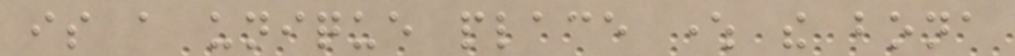is a unique place where the bona
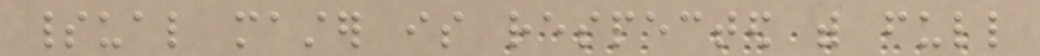spiritual master is respected with full
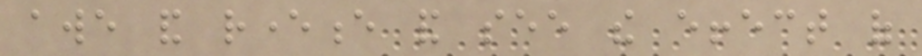awe and reverence and see the effect of
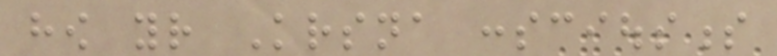how your Krsna consciousness
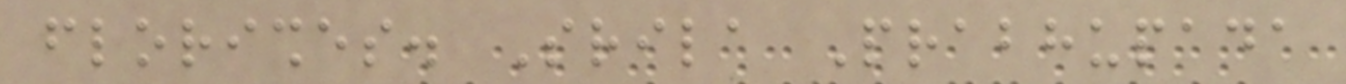florishes. Srila Prabhupada
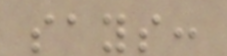says:
